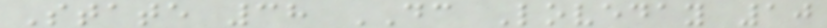State 38 DC Loveday 10
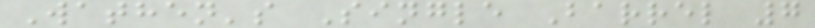Wathen's Single Barrel 7
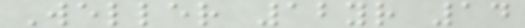Weller 12yr 14
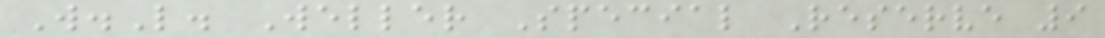W.L. Weller Special Reserve 9
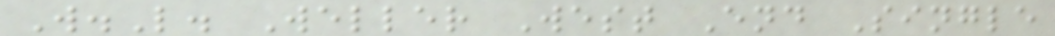W.L. Weller West End Single
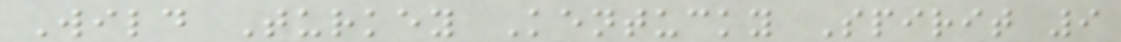Wild Turkey Kentucky Spirit 9
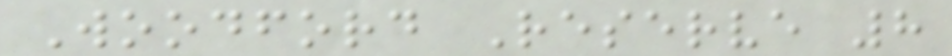Woodford Reserve 8
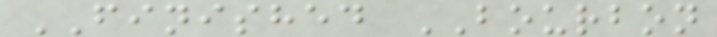FINISHED BOURBON
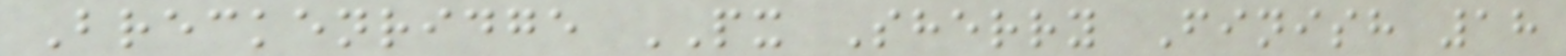Breckenridge PX Sherry Finish 18
